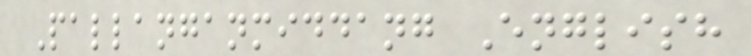Pallanganmiddang English
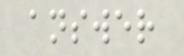answer
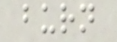burn
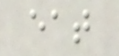eat
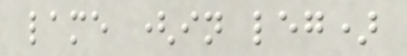lame (in leg)
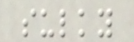sulky
